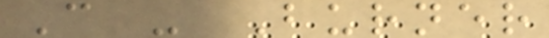C - Burner
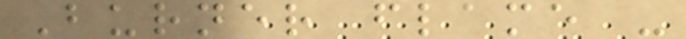Burner flame -
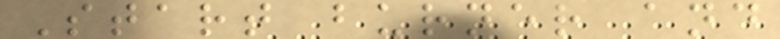Start burner and
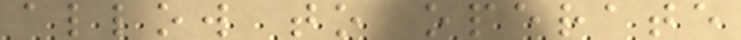allow to operate
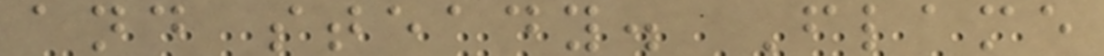and steady. Flame
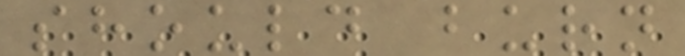should burn
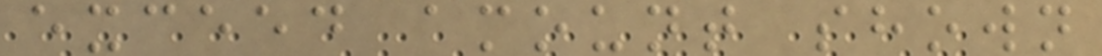exceed amount shown
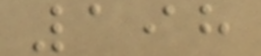198
